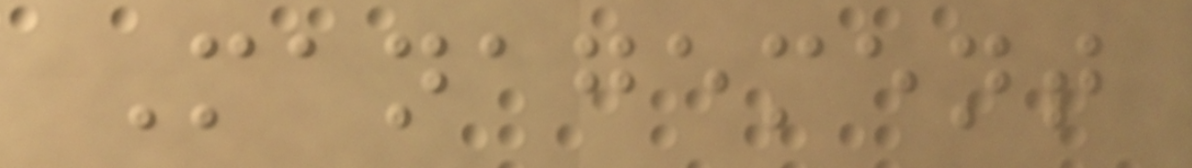Management
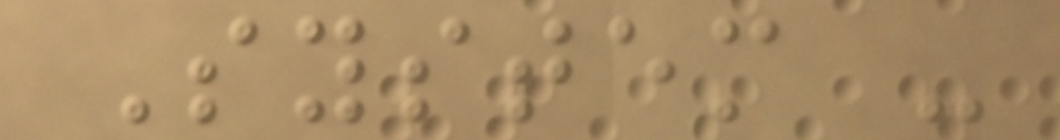System -
